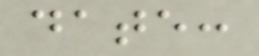date:
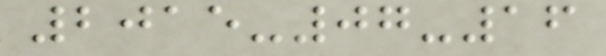2015-07-16
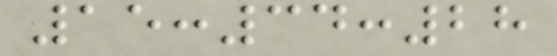15:34:28
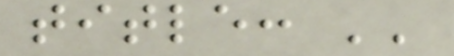title: ''
